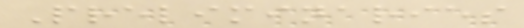Preliminaries
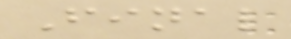Final
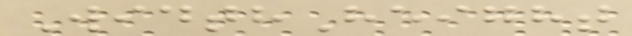WidthHeight
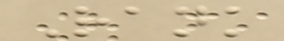Rank
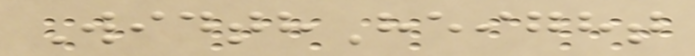WidthHeight
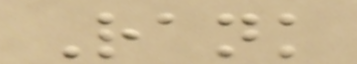Rank
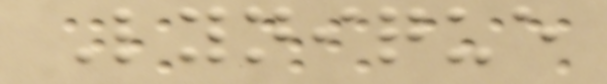Lynique
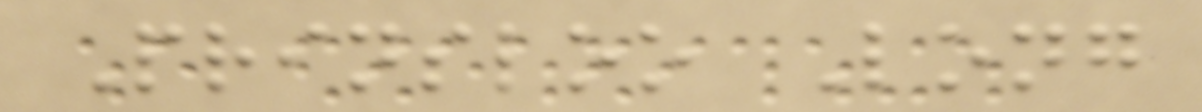Prinsloo Long
